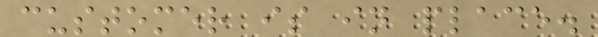customer is in place.
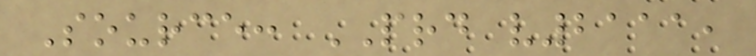Source: PRD v2111,
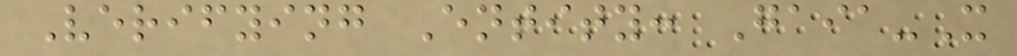Verifying Entity: Gaia-X
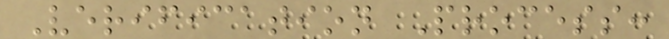Verification Process:
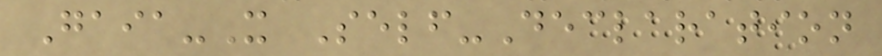Gaia-X Self-Declaration
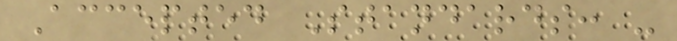Accepted Standards: -
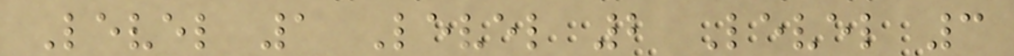Level 1 Level 2 Level 3
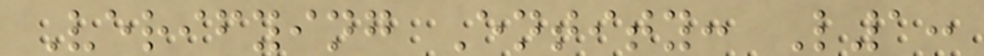Verifying Entity: L1:
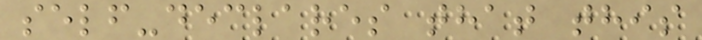self-declares that this
